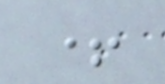+
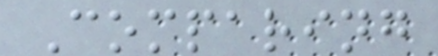Comparing
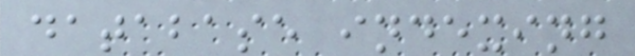database indexing
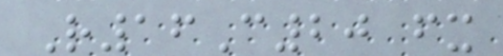R16C20 fx
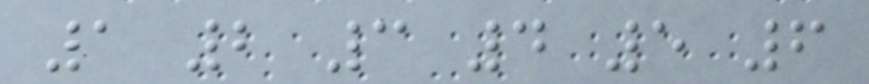1 2 3 4 5 6
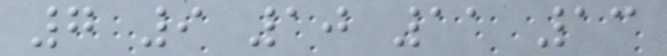7 9 10 11 13
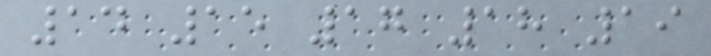14 15 17 18 19
